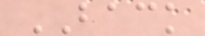BACK
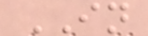IN
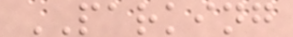PARKING
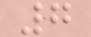7
